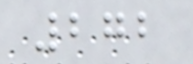272
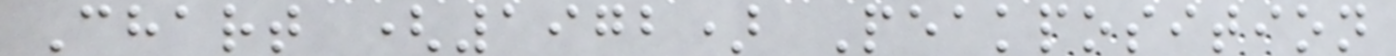Chart (1972) Peakposition
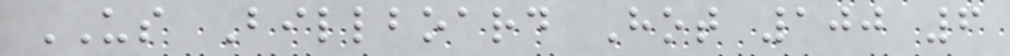US Billboard Hot 100 6
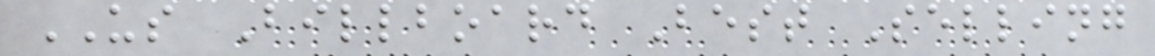US Billboard Best Selling
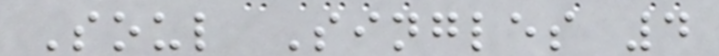Soul Singles 4
